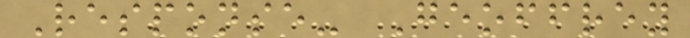Response- Geoffrey
